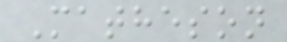Matheson
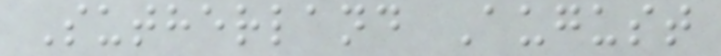Sutherland August
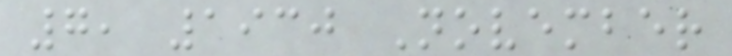7, 1930 November
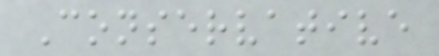Conservative
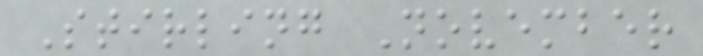Stirling November
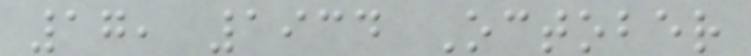17, 1934 October
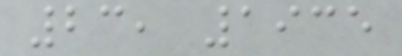23, 1935
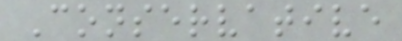Conservative
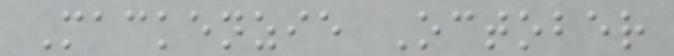Mackenzie October
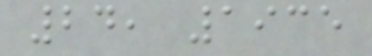24, 1935
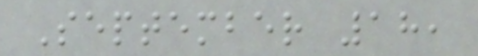September 18,
